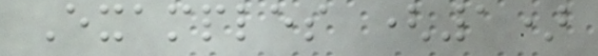Examples (1)
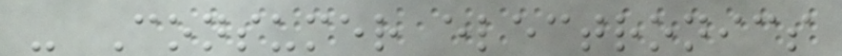- Consumer electronics
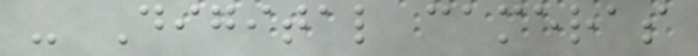- Digital cameras
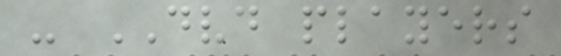- DVD players
